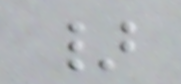}
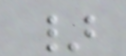}
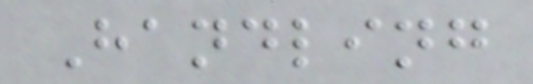Handling
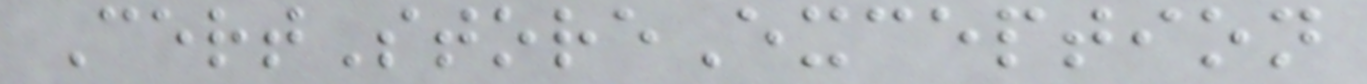CertStoreException
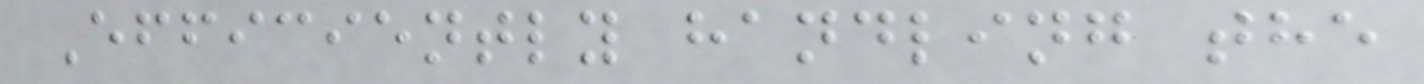Efficiently handling the
